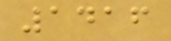1416
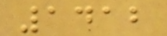1412
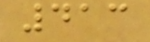413
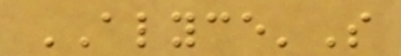ALYCE'S
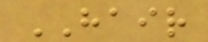HAIR
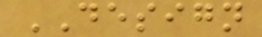DESIGN
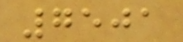7501
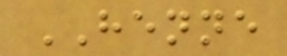HENNE
